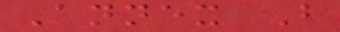Annex B
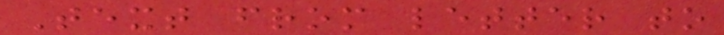Text from letter to
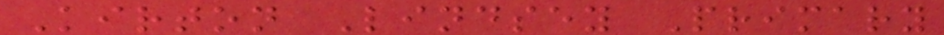Kirton Lindsey Primary
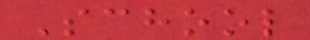School
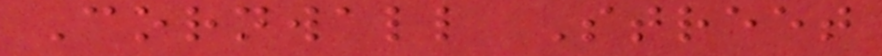Cornwall Street
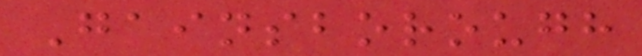Gainsborough
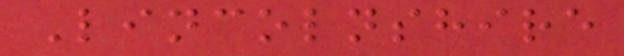Lincolnshire
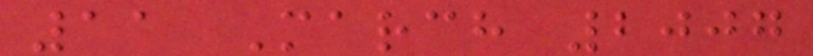11 March 2007
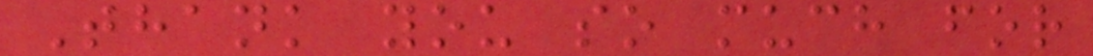Thank you so much for
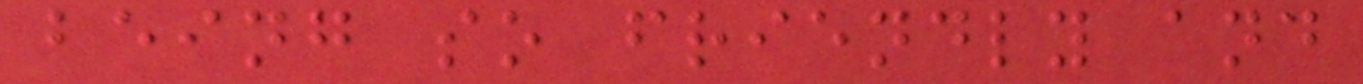being so friendly and
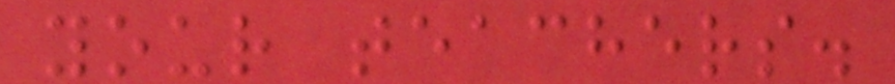your teachers.
